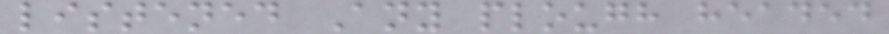listened Any plough headed
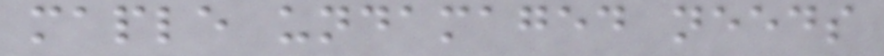maple undamaged needs
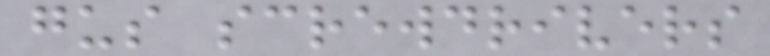gus screwdrivers
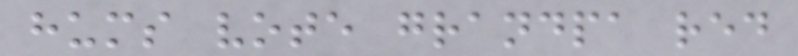hums vote grandpa red
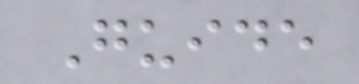Guide
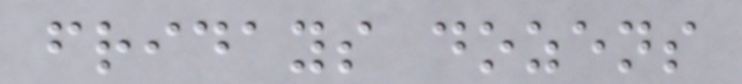fridays dozens
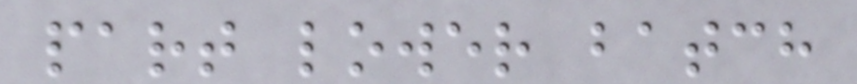part lower batch
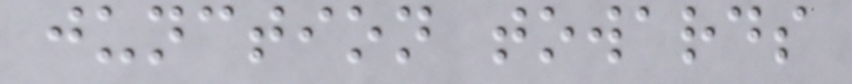junction towards
